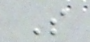S
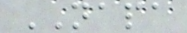NAPA
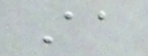Aa
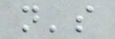n's
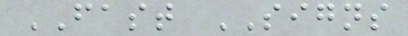FAST SIGNS
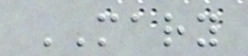MARY
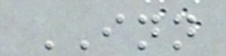INN
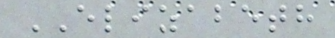ELIZABETH
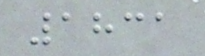1831
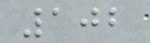102
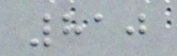810
